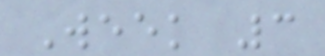Week 3
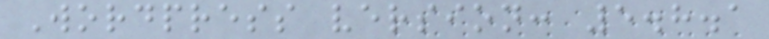Wordpress version: 5.8.1
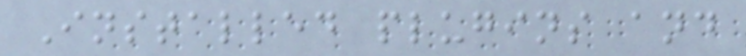Installed plugins and
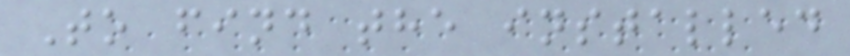To find the installed
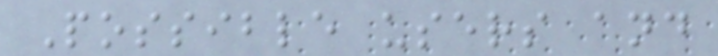Possible users and
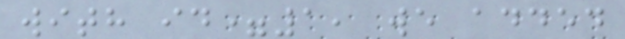with id=1, we added
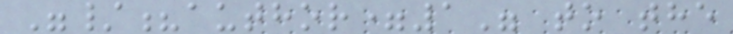"/?author=1" to the
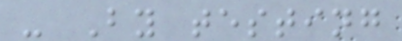- By testing
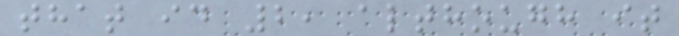that id 2, although it
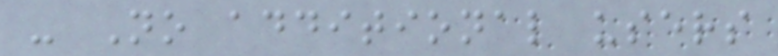- No additional users
